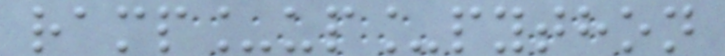ramp_up_python
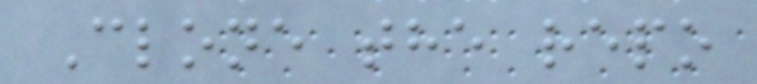Clone the repo
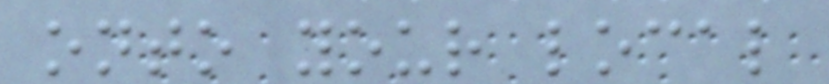onto your local
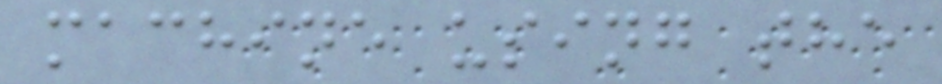machine using the
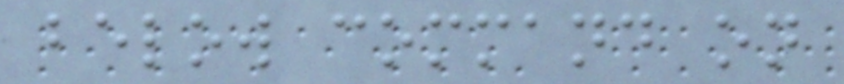below command on
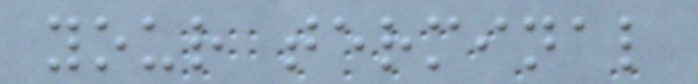your terminal
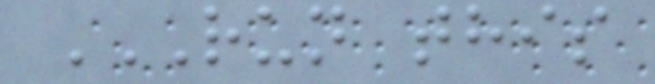RUN THIS
